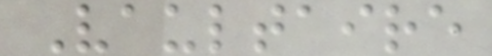Vaultaire
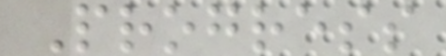Progress
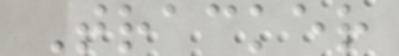Tracker
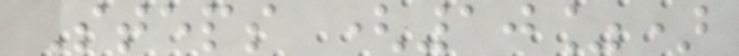Steps (10%)
